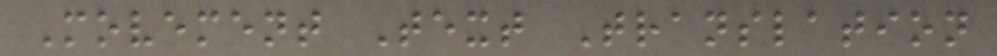Movement Text Translation
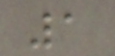1
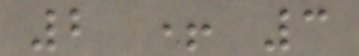2 + 3
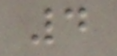4
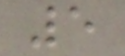5
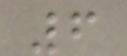6
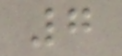7
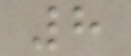8
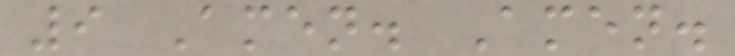9 Amen. Amen.
